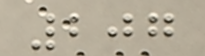207
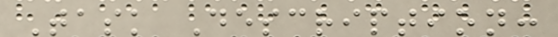Task Description:
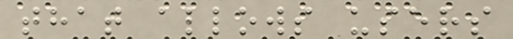that allows users
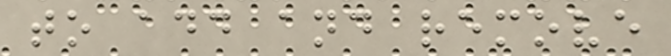to add and remove
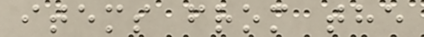items from the
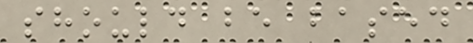should be based
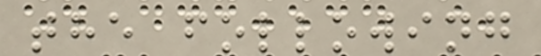the following
